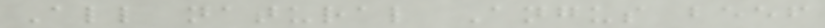All natural Angus beef
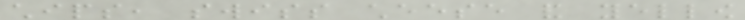chips, swiss cheese and yellow
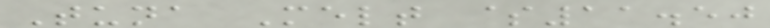Tuna Melt $11.50
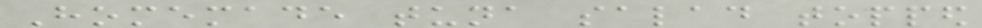Homemade tuna salad topped
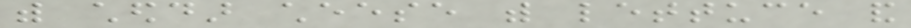with cheddar cheese with lettuce and
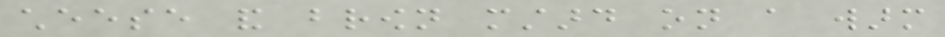cheese and brown mustard on a warm
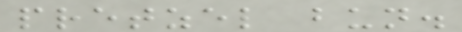pretzel bun.
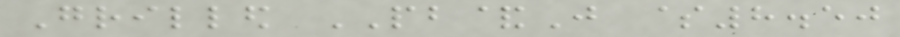Grilled PB&J $8.50
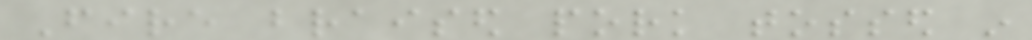Fire braised pork tossed in
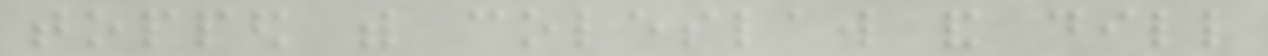topped with coleslaw and dill
